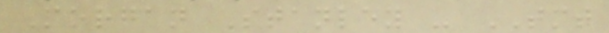Morgan Stanley - TMT
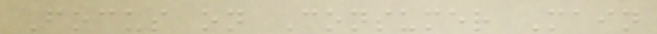Focus on Consumer Main
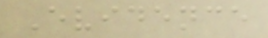Evidence
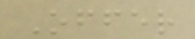Offer
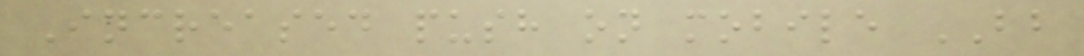Increased push on mobile BB
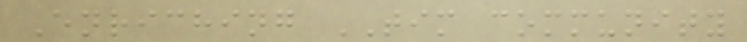Enriching TIM community
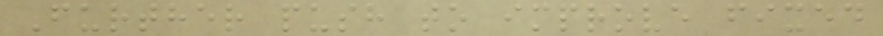Further push to improve fixed
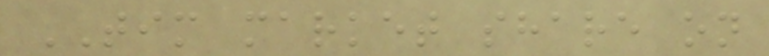TIM market share on
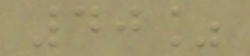40%
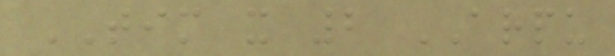TIM x 2 ARPU
